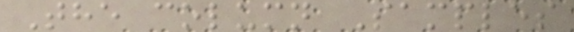The column Samples
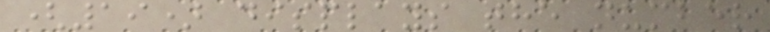(19) displays the number
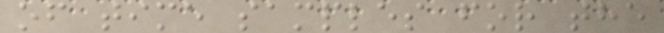of time samples for the
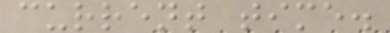current time.
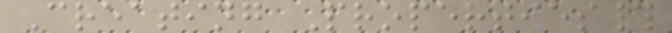Creating Properties#
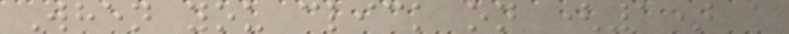When you click on (1) a
